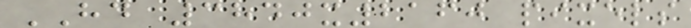HD 3840x2160 pixels
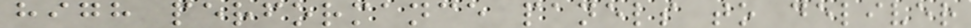high performance panels to deliver
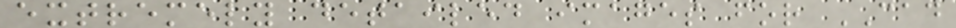extremely detailed images for CAD
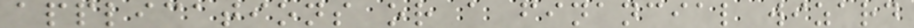applications or a financial wizard
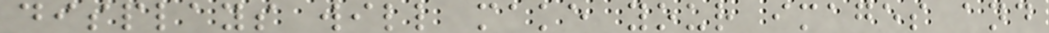displays will make your images and
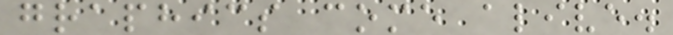graphics come alive.
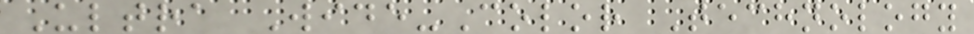Ultra Wide-Color Technology
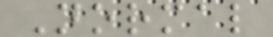Normal
